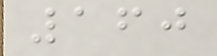160
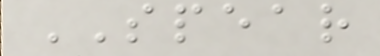SPEAR
